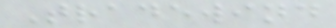Tradewind
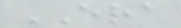ERA
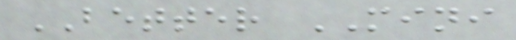BETTER MINI
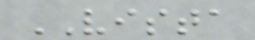VISTA
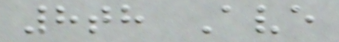8th Ave
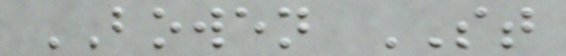BOWEN ST
